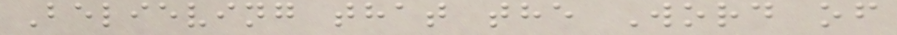Believing that the Word of
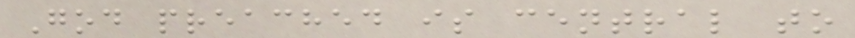God preached is central to
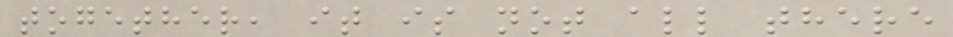together, it is not all there
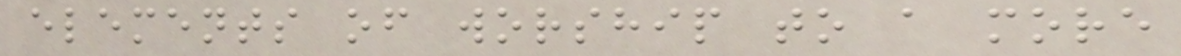elements of worship to a more
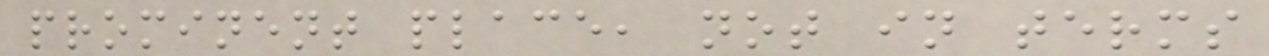prominent place, not in terms
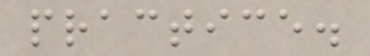practice.
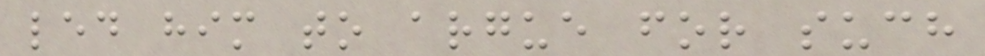led him to argue for such
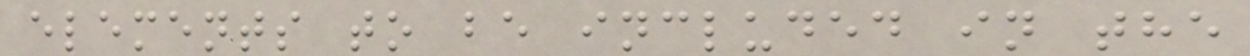elements to be included in the
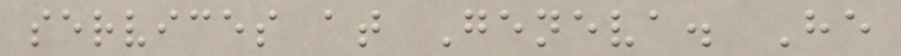services at Geneva. He
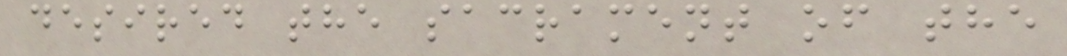desired the sacrament of the
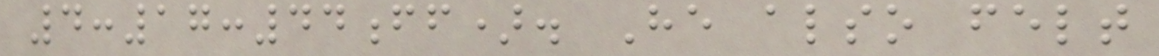4:17:44ff). He also felt
